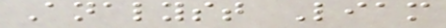Analyst Liam
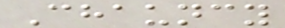Chauncy
